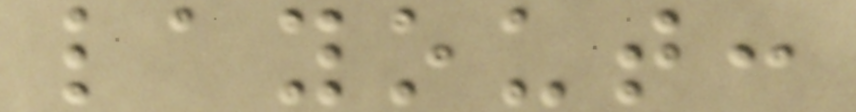layout:
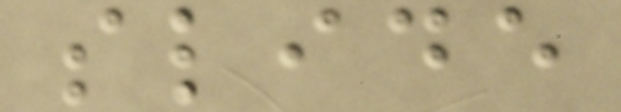slide
